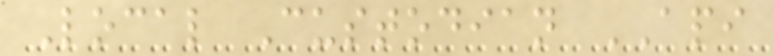Local Custodian API
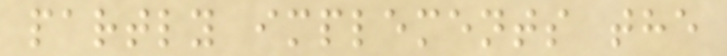partly implements the
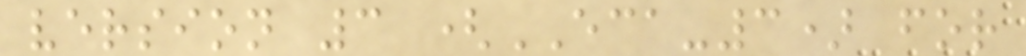version 3 (ECA-3) for
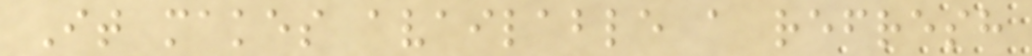It makes available a refresh
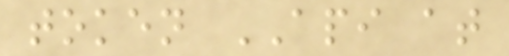token API at
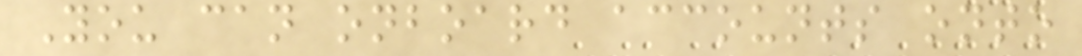You can onboard accounts onto
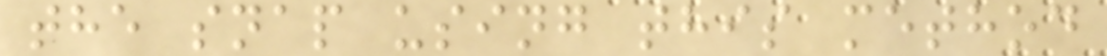the snap using this method
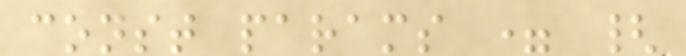const params = {
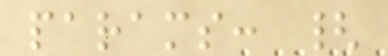params: {
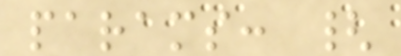params: {
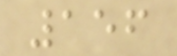156
